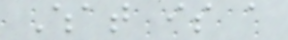What is a
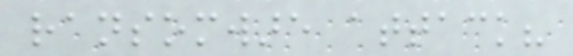ransomware attack?
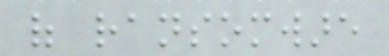of ransomware
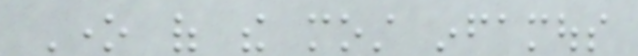One of the most infamous
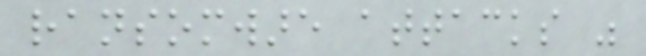ransomware attacks was
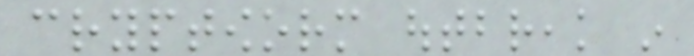cryptoworm outbreak in
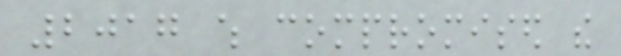2017 which compromised the
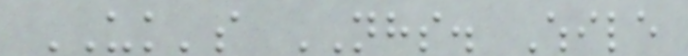UK's NHS. While
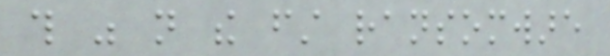this was not the first ransomware
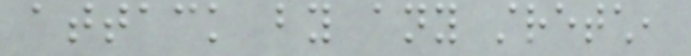attack by any stretch,
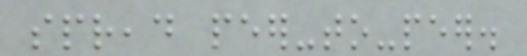spread peer-to-peer.
